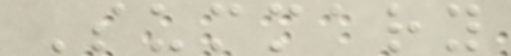Summary
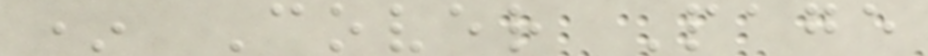* Cover Page
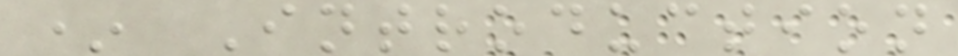* Introduction
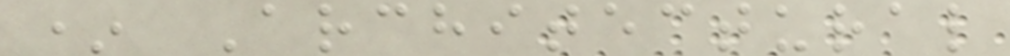* Architectural
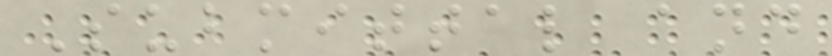Submittal and
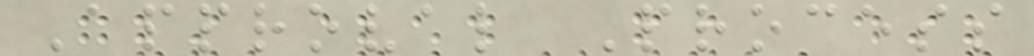Approval Process
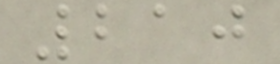210
